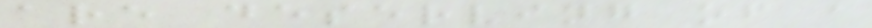are deserving of a
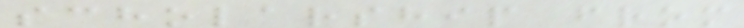scholarship from
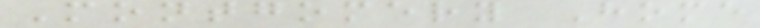Montgomery Home
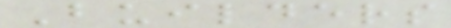Builders
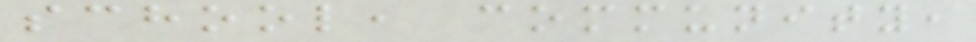school, community,
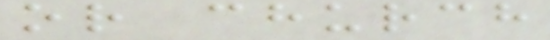or church
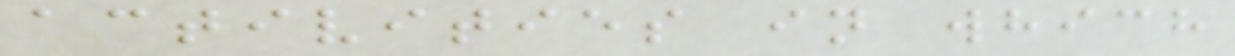activities in which
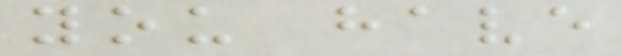you have
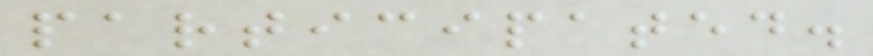participated.
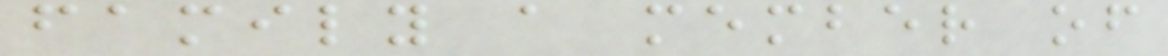family a member of
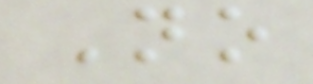No
